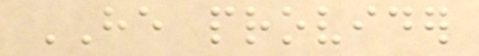HE provider
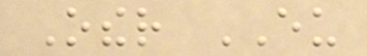Other EU
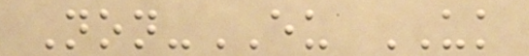Non-EU UK
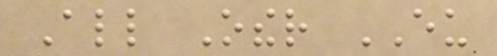All Other EU
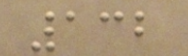132
